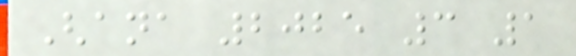Ghana 2025 3 1
